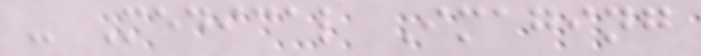- Medical Imaging
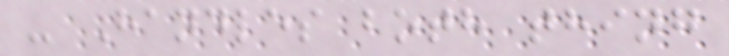- Handles both thing
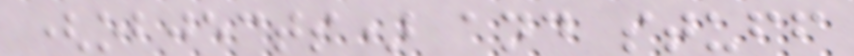(objects) and stuff
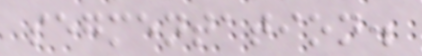segmentation.
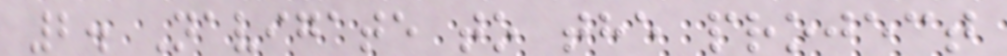2. Navigate to the project
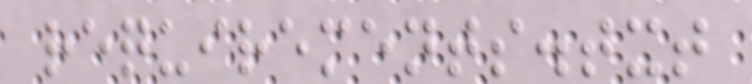requirements.txt
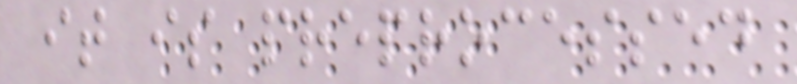it is preprocessed
